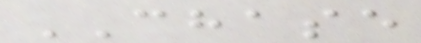CHASE
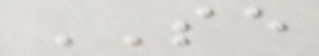SE
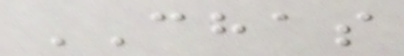CHAS
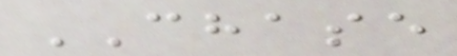CHASE
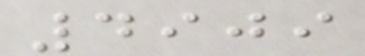4909
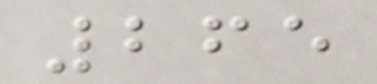265
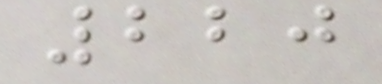220
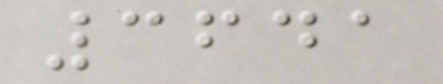3641
